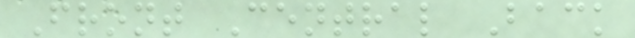Front Central Back
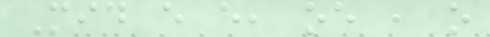Mid e e, oe , o
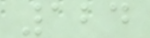124
